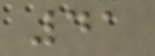41
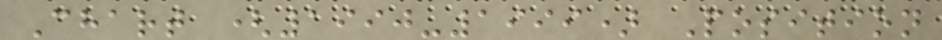Chart (1990-1999) Position
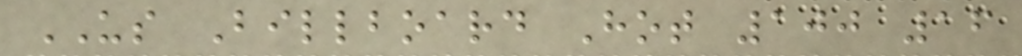US Billboard Hot 100 16
